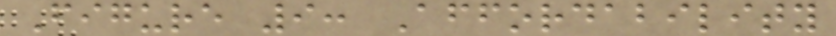Figure 9: Affordability
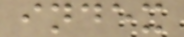index
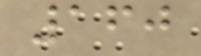160
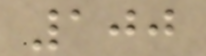100
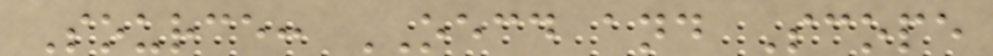Source: OECD and Scope
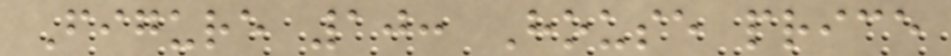Figure 10: House price
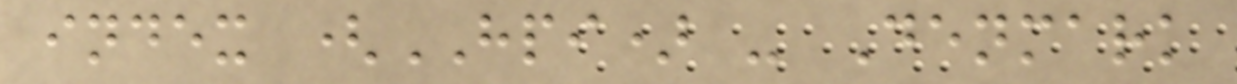index (HPI) - Denmark
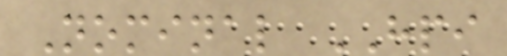Nominal HPI
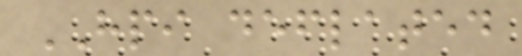HPI deflated
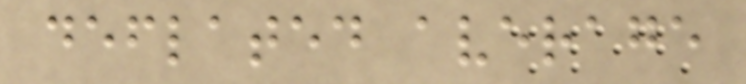deflated average
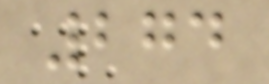274
